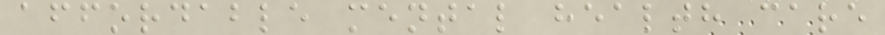affordable mental health care
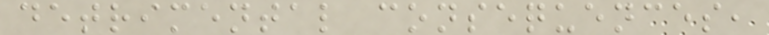detrimental consequences,
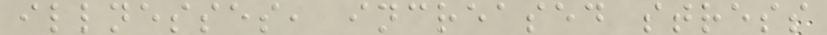illnesses, increased stress
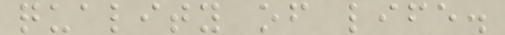quality of life.
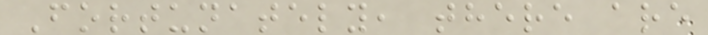Fortunately, there are
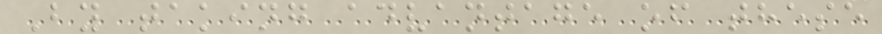By taking advantage of these
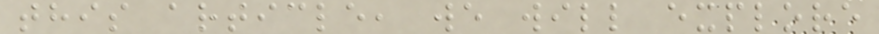this article, we will explore
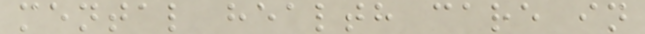mental health care in
